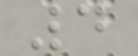4
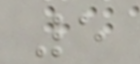5
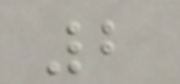2
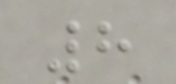8
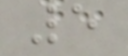5
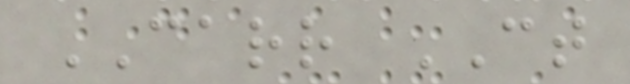CARR CT
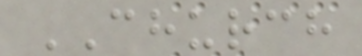CHURCH
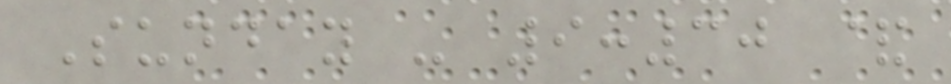Sunday - 9:30 &
